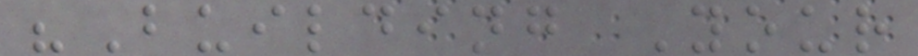"Building Your
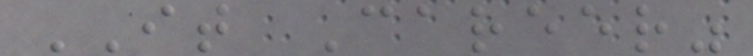IT Career"
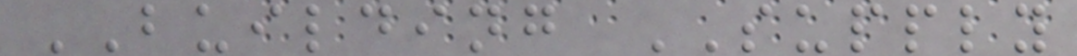BUILDING SUPPLY
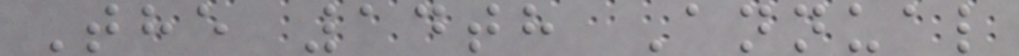The 14th Annual
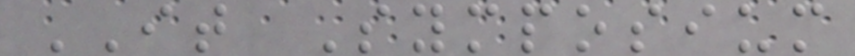IT Symposium
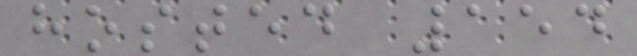hosted 154
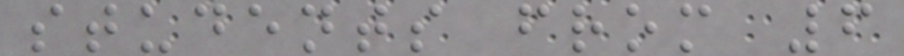students from 6
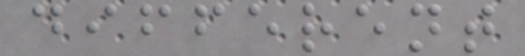different
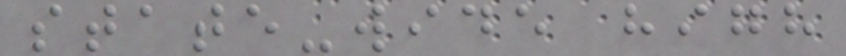state-wide high
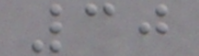30
